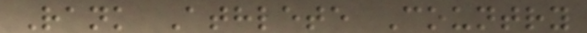Rank Athlete Country
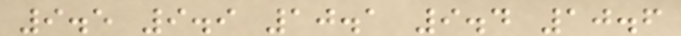9.5 9.9 10.1 9.4 10.6
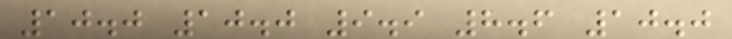10.0 10.0 9.9 8.6 10.0
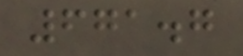671.7
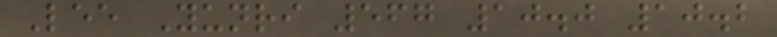Lee Yunri 567 10.0 10.2
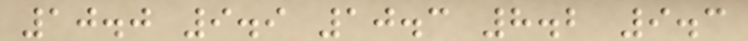10.0 9.9 10.3 8.2 9.3
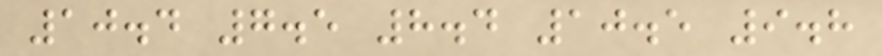10.4 7.5 8.4 10.5 9.8
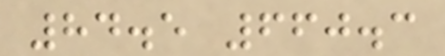84.5 660.3
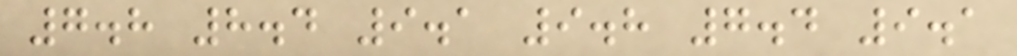7.8 8.4 9.1 9.8 7.4 9.1
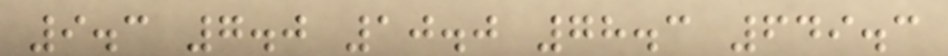9.3 7.0 10.0 78.3 649.3
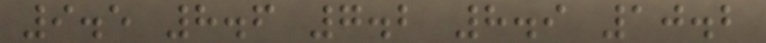9.5 8.6 7.2 8.9 10.2
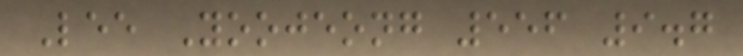Lee Yoojeong 556 9.7
